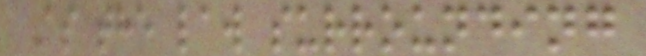As the law surrounding
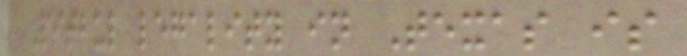Pitbul legality in Texas is
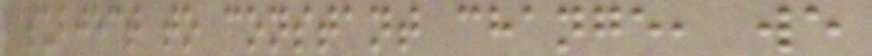subject to constant change, we
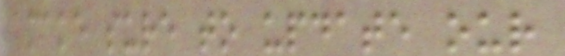make sure to update our
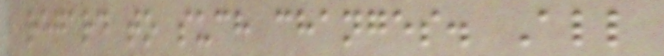regard to such changes. All
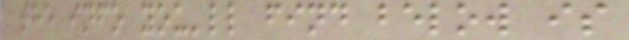the info you'll find below is
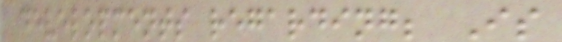developments regarding; Is
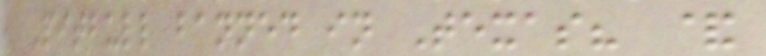Pitbull banned in Texas? &
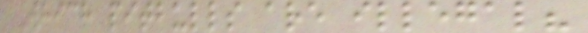Which pitbulls are illegal?
